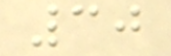30
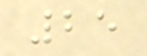25
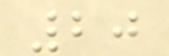20
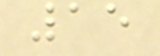15
